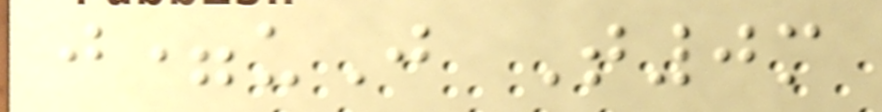j=uJ T0m
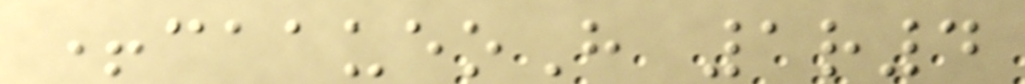+caaueoH 1r4
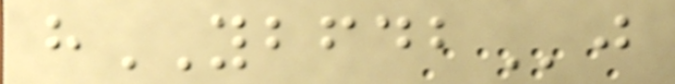hYBFDBj
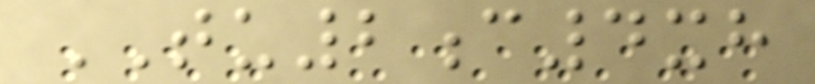TU2c4xh
